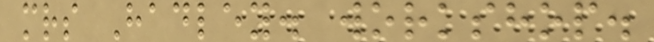mrs Hadley. workshop.
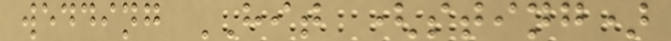wedding HIT (sting)
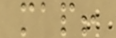map!
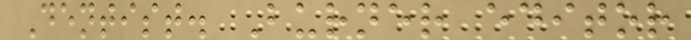Dentist. Burner editor
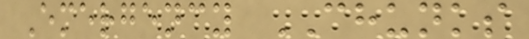Emergency CHUNKS
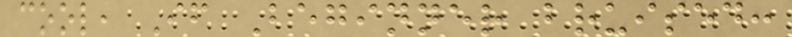cool, If Beginner bruised:
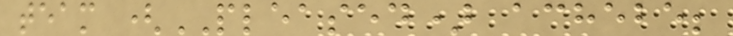team (PLEASED) achebe;
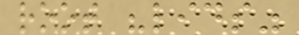root "lids"
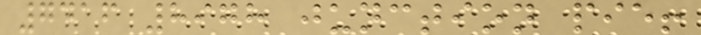7416 8978 junction pie!
